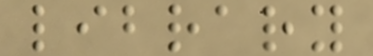library
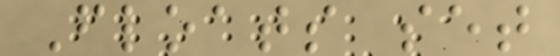Floats set
